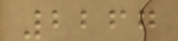2267
